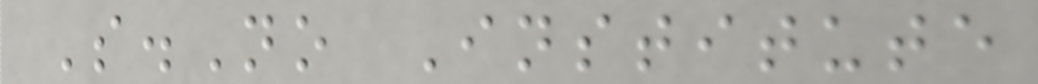S.No Institute
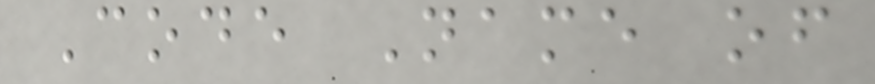Code Name of
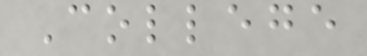College
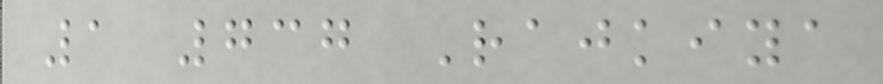1 737 Rajkiya
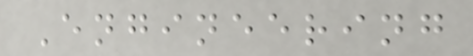Engineering
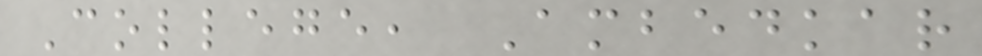College, Ambedkar
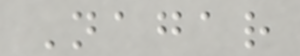Nagar
